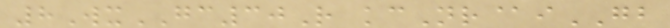8WxGC30R kcNr@iGB
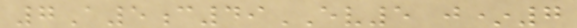7A5c49EV5 j*7
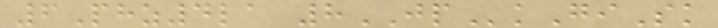6Phz4la 8JPkGiSk
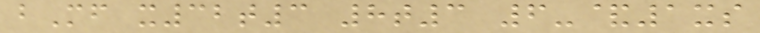bMf x32t3 8t3 6-&1xs
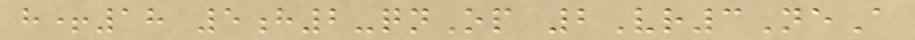h+18 5h2-qnOp 2Vr3NeA
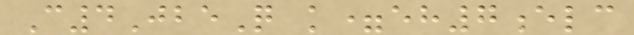C4JbeQ k=eh7elc
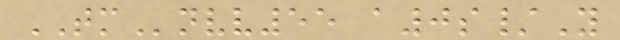TMnvv55 a0s/Y
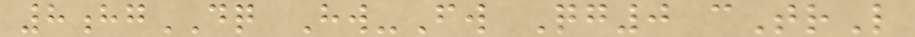8hgDQ Hw-Fw Qg0 cTrL
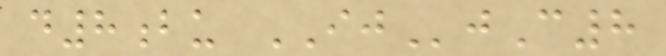d8bu IJjC8
